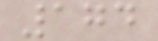174
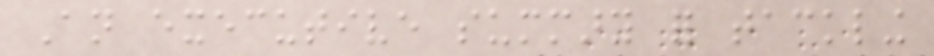An executive summary for tackling
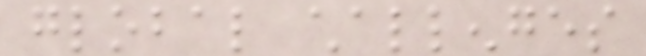global challenges
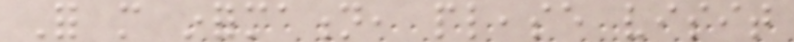For more information, please visit
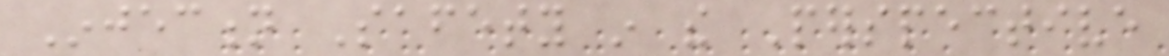Injection Safety in the Perspective
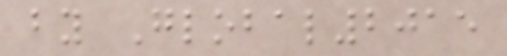by Global2015
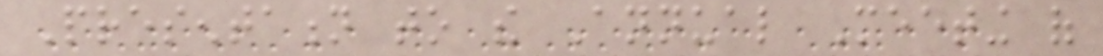Presentation to the Annual Meeting of
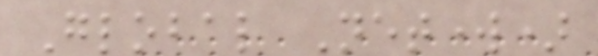Global Network)
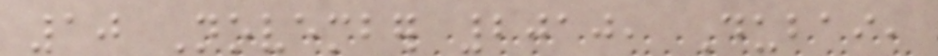10 November 2010, Dubai,
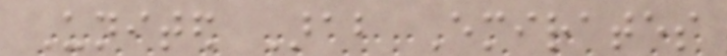United Arab Emirates
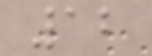12
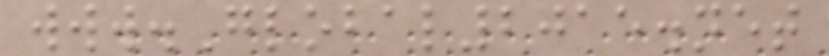www.Global2015.net
